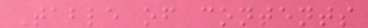Table of contents
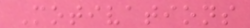Motivations
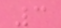3
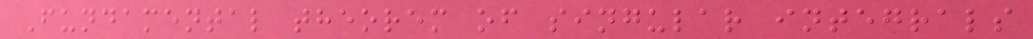Fundamental theorem of singular integrals
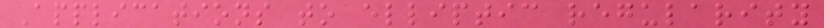Applications to elliptic regularity
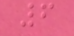6
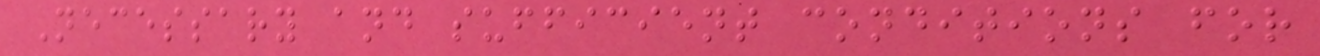Necessary and sufficient conditions for
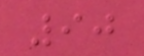90
